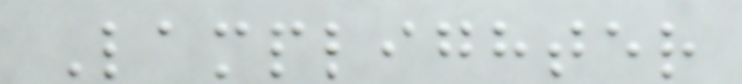Lamplighter
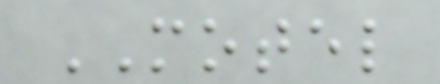MOTEL
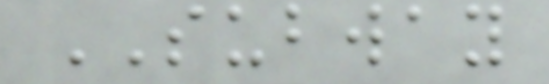SUBWAY
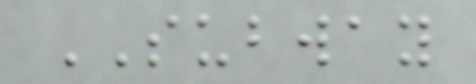SUBWAY
